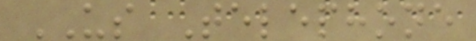US Telephone
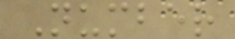Number
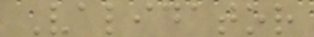Validator
